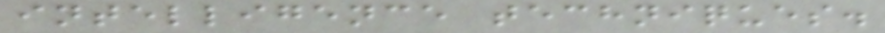intelligence techniques.
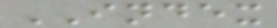INDEX
